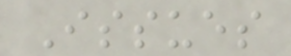Issues
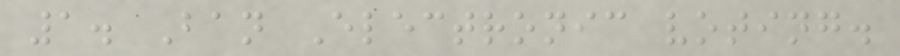1. Ban Electronic voting.
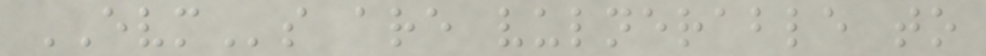EVMs are vulnerable to
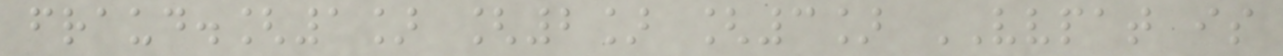fraud.[1] [2] [3] VVPAT is
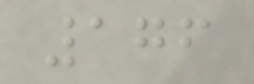176
